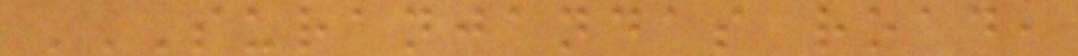SURANJANDAS ROAD,
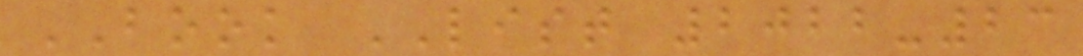BOOK LIST 2022-23
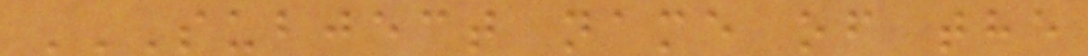SUBJECT NAME OF THE
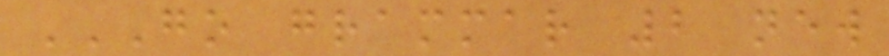GO GRAMMAR 2 NEW
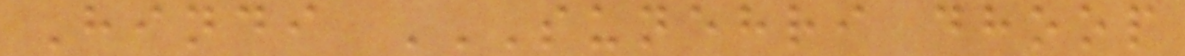Hindi SUNEHRI DHOOP
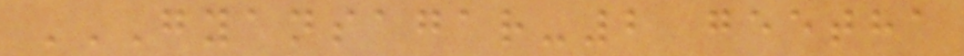GYANSAGAR-2 GEETHA
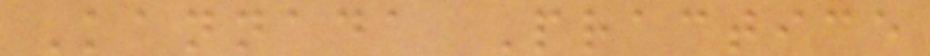Kannada Practice
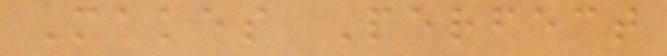Makes Perfect
